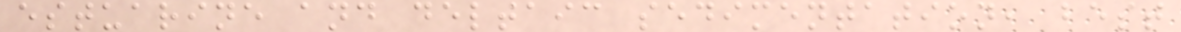estuarine and deltaic sedimentation, best
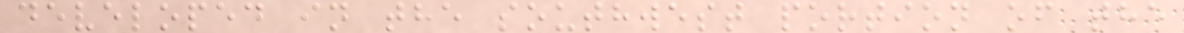developed in the southwest portion of the
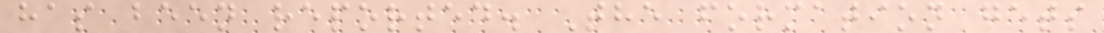has been reported. The formation gets
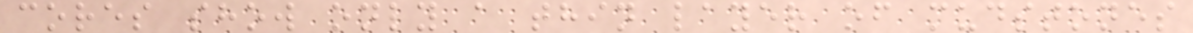cores show only a thin layer of mudstones
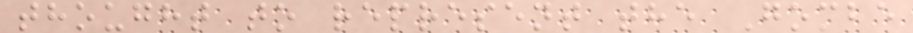thought to represent the Gombe
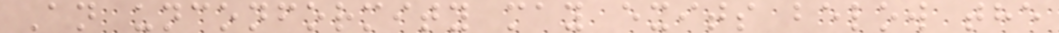An unconformity may exits below the
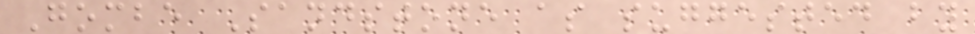Gombe Sandstone as suggested by
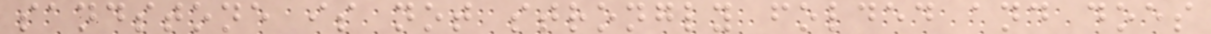sandstone is not strongly folded and does
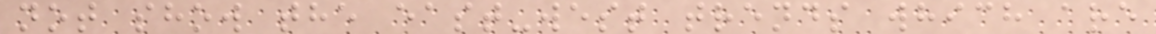not show the east-west trends which are
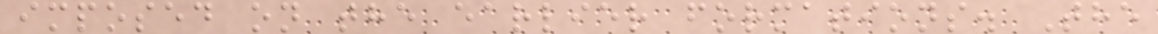imposed on the earlier formations. The
